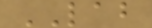LAB
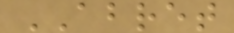ABRET
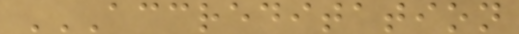ACCREDITATION
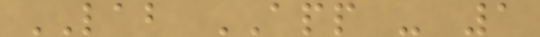LAB APP - 1
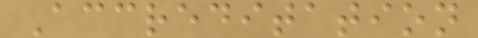Accreditation
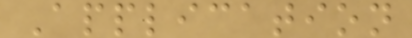Application
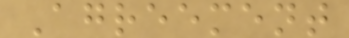Agreement
